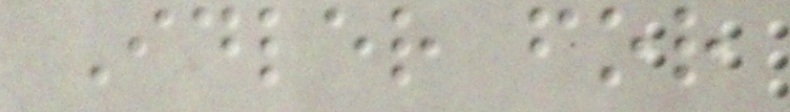Idler for
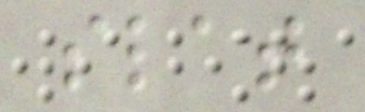slat
